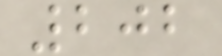202
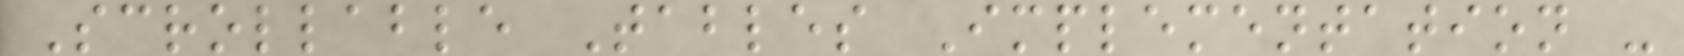Scrollable Tables Implementation -
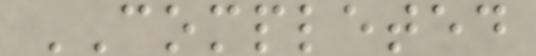COMPLETED
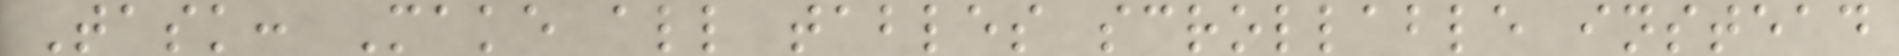Task: Make all tables scrollable instead
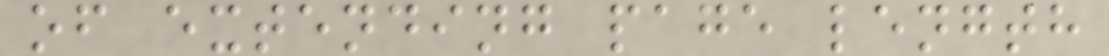of extending page length
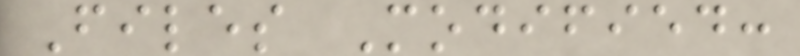Files Modified:
